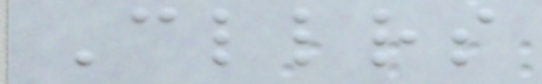Cllrs
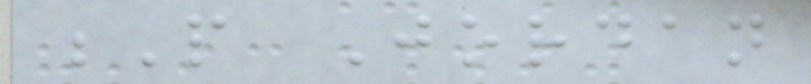P Jordan
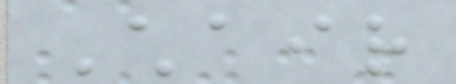Chair
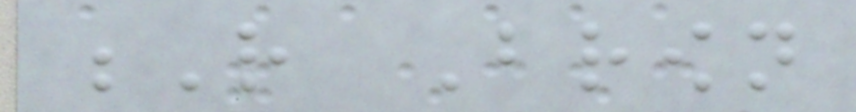R Brown
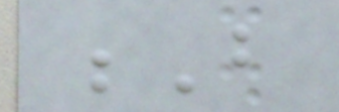B
